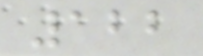122
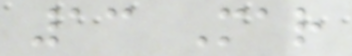13 Mar
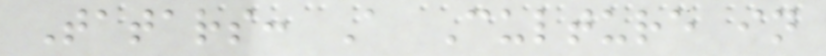Tatars: A Culture in
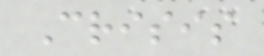Crisis
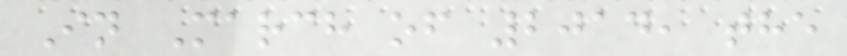In March of 2014, the
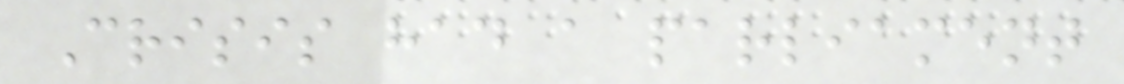Crisis had a parliament
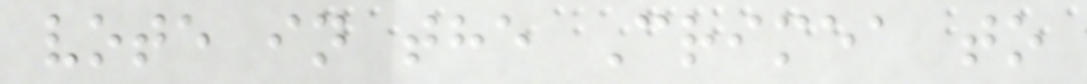vote in the Crimea to
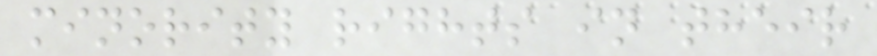minority rights in their
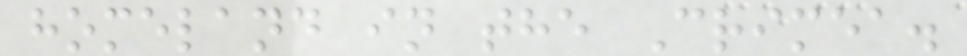homeland in the Crimea.
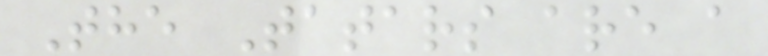The Tatars are a
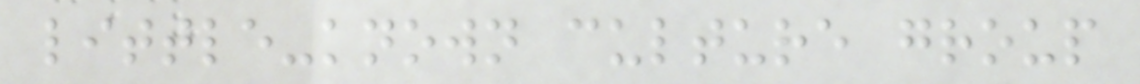little-known culture group
